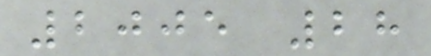2005 28
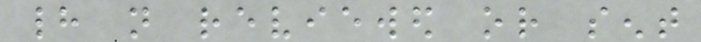had not reviewed or sent
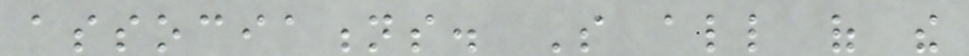associations. So all of the
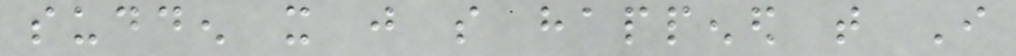sudden it just so happened that I
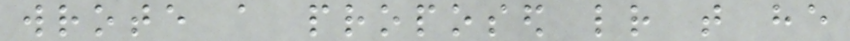wrote a proposed letter that he
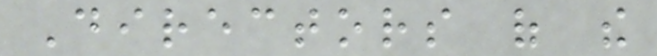Directors of the
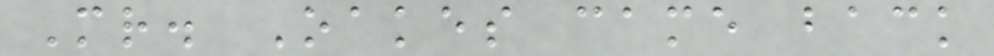Mr. Oakes came back
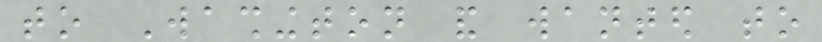to Washington and wanted to
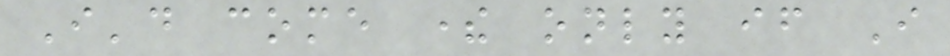I'd come there only if I
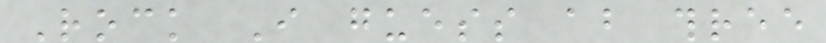Rock I guess about three
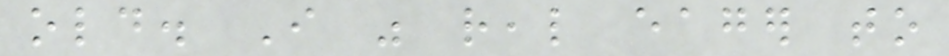old. I was real eager to
